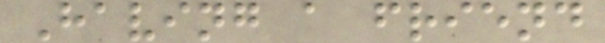Having a friend
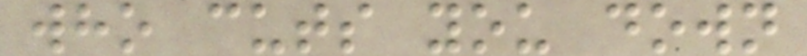who cuts you down
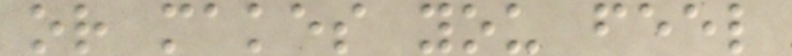or makes you feel
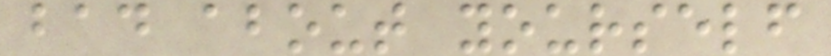bad about yourself
